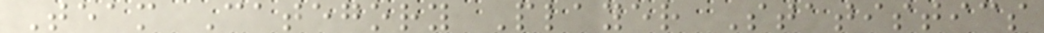Team Category Player Statistics
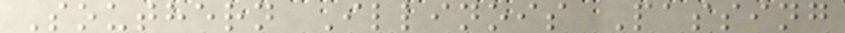Southern Illinois Passing
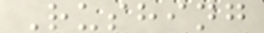Rushing
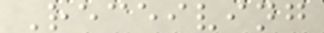Receiving
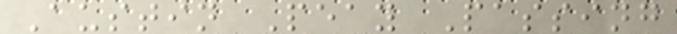Austin Peay Passing
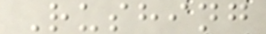Rushing
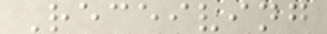Receiving
